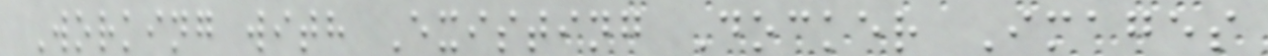Working with Existing Docker Images
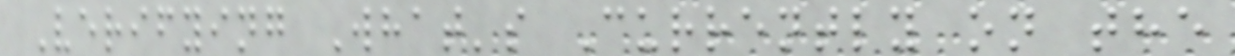Verifying What's Currently on the
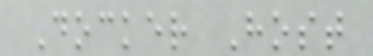Docker Host
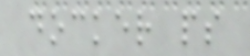docker ps
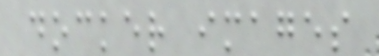docker images
